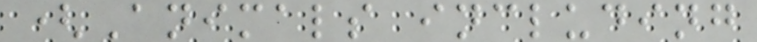(Animals including
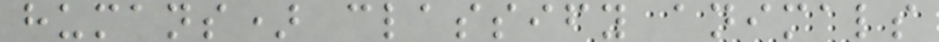humans) classify animals
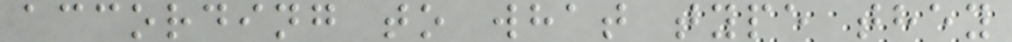according to what type they
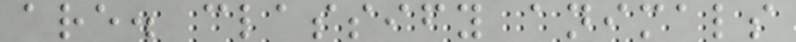are. classify animals
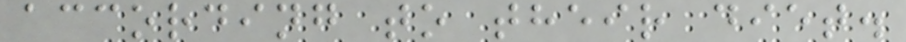according to their diet.
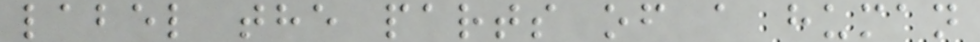label the parts of a human
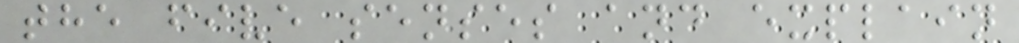the five senses and explain
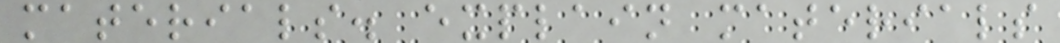materials. explain materials
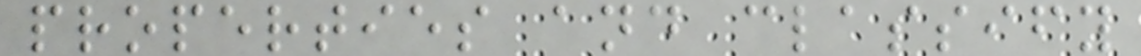properties and classify
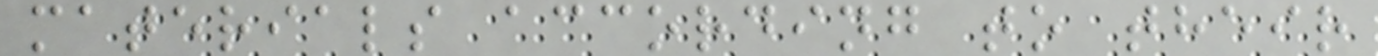materials according to their
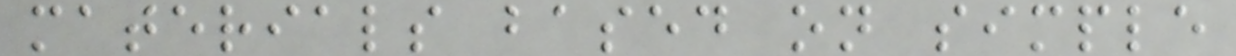materials based on simple
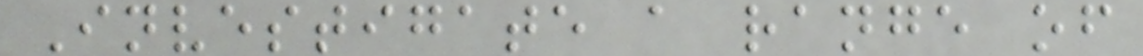Investigate a range of
